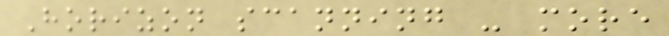Horizon scanning - more
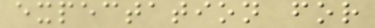expectation for
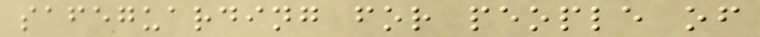safeguarding for people of
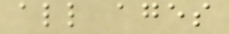all ages
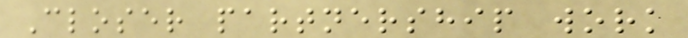Closer partnership work
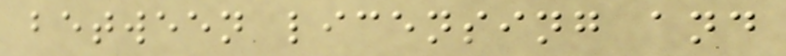between licensing and
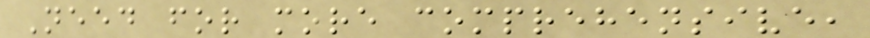Need for more comprehensive,
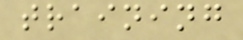training
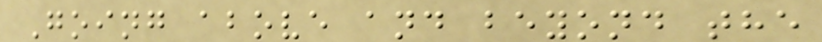Going above and beyond the
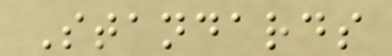Standards
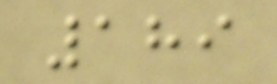189
